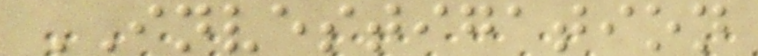INVESTIGATION
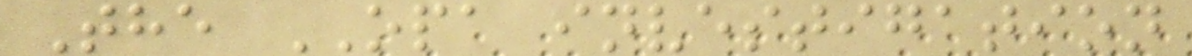The OPA investigation
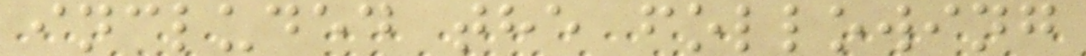included the following
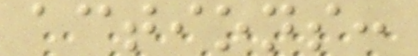actions:
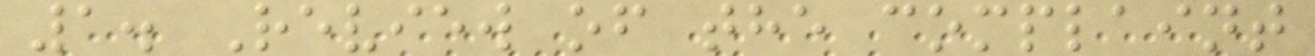1. Review of the complaint
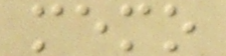memo
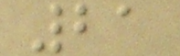21
